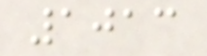1013
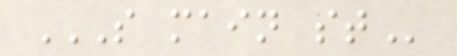S MAIN ST
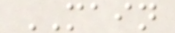MAIN
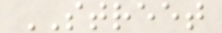STREET
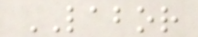LABOR
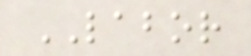LABOR
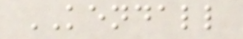KENDALL
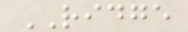RIDGE
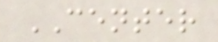CENTER
